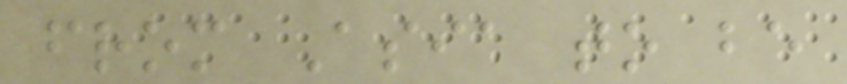from Asia to be
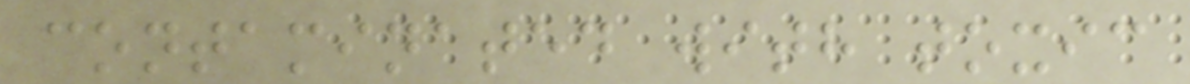contaminated with toxic
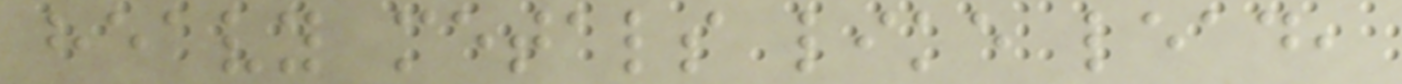heavy metals like lead,
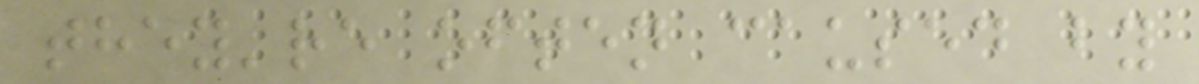they're often caused by
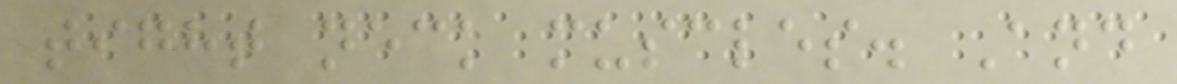tight neck muscles. And
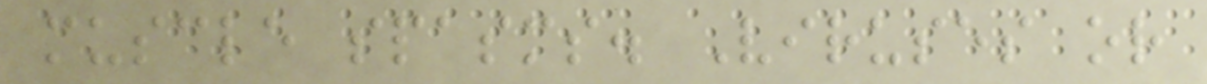muscle spasms. Viruses or
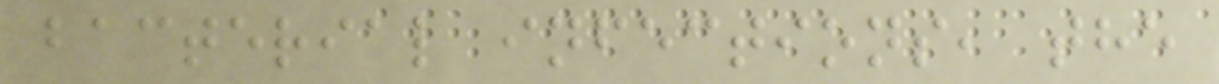bacterial infections, the
